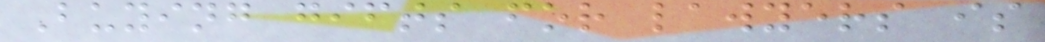Buying gifts for lawyers is
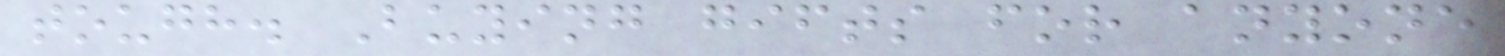tough. Buying gifts for anyone
